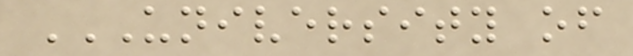UNIVERSITY OF
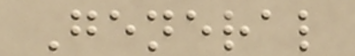General
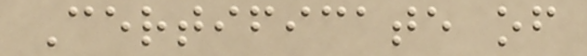Certificate of
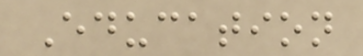Education
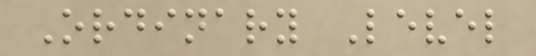Ordinary Level
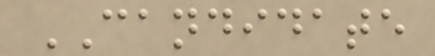CANDIDATE
